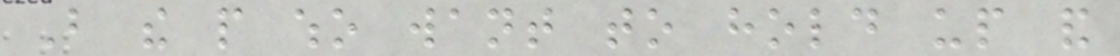But the people who want to hold up and
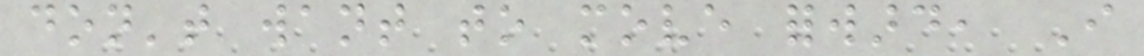don't want to move forward, I
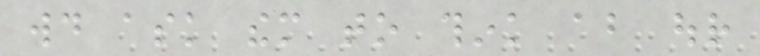would ask them to think about our
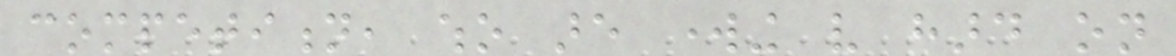competition, who are working very hard on
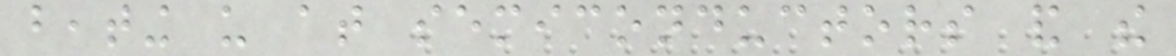beating us at semiconductors and the
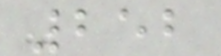252
